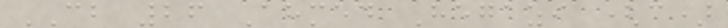CB 26 Ahmed Hegazi (c)
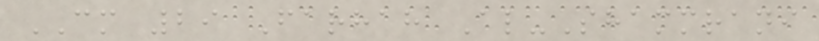CM 29 Farhah Al-Shammrani
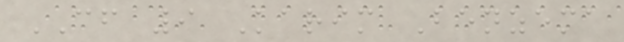CF 9 Karim Benzema
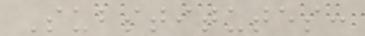Substitutes:
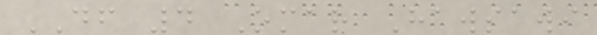DF 4 Omar Hawsawi
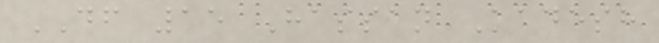DF 15 Hassan Kadesh
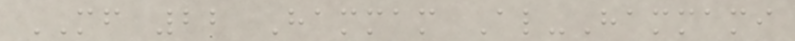MF 22 Hammam Al-Hammami
